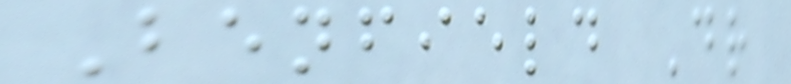Benfield Dr
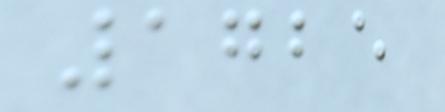1725
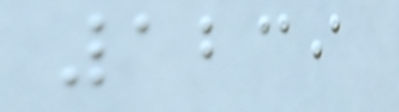1239
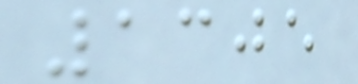1305
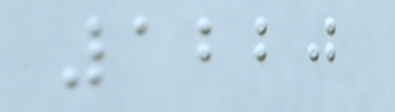1220
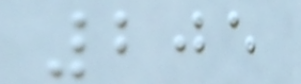205
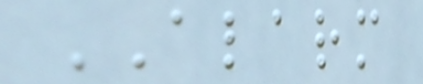ALARM
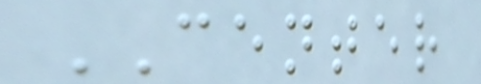CENTER
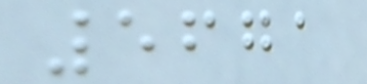5671
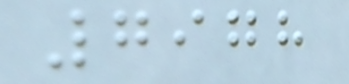7978
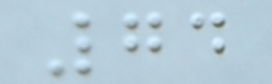74
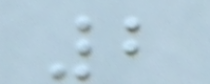2
